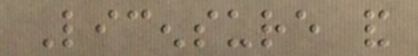Licensure and
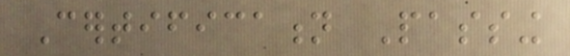Certification Passing
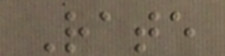Rate
